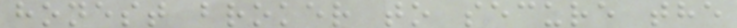honest broker to secure the
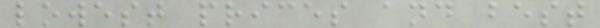lowest prices and best
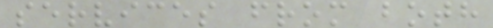services from both
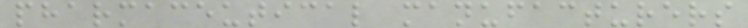pharmaceutical manufacturers
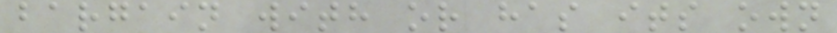bargain with or has its own
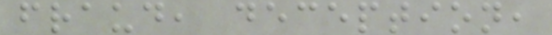fraud, deception,
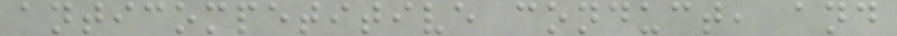anticompetitive conduct, and
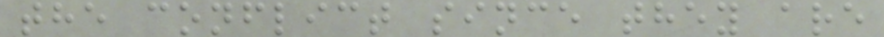the conflict since they are
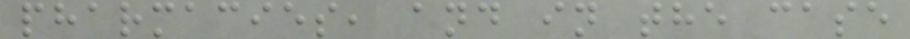pharmacies, and in the case
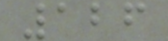126
